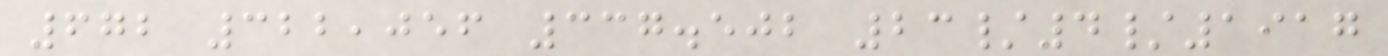672 322,056 337.502 23/4/1917
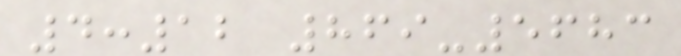4:12 869-5683
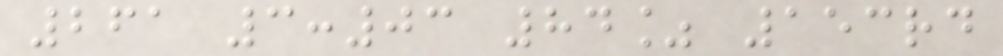261 3:03 84% 153rd
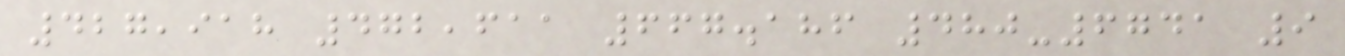427,918 472,611 667.186 480-6741 9
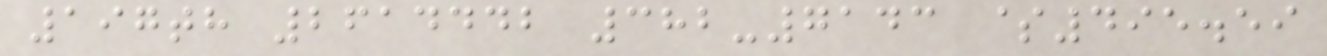197th 2614442 382-7143 $495.59
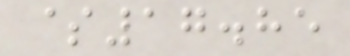$17.85
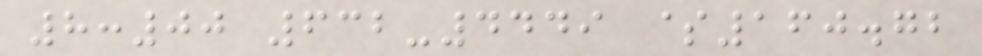8:00 632-4449 $160.72
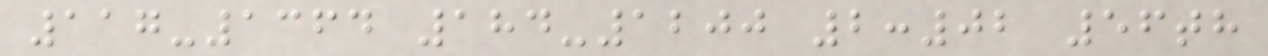117-1364 184-1200 2:02 56th
